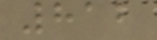812
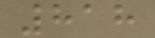818
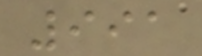991
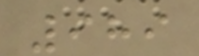989
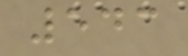543
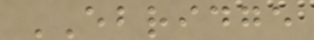EBRIDGE
